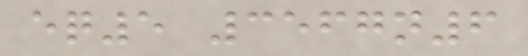eq5 3567n6
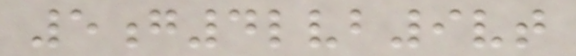5g4lvb9vt
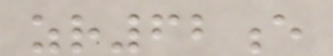zr62e
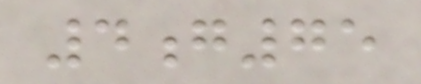4g75
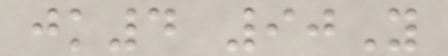jk4 90Y
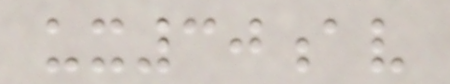ux30av
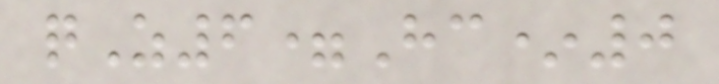qZ6=Hc*0
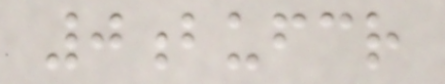0bufcr
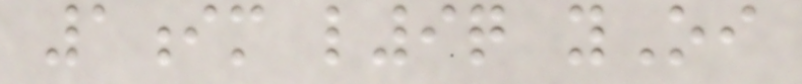1im l9q yOi
